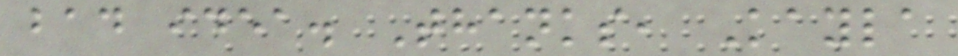bad idea. Thanks, Kayla
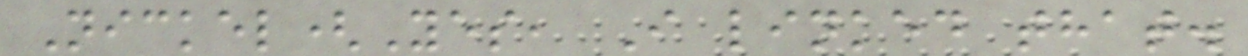Nickel(Yes, I linked that.
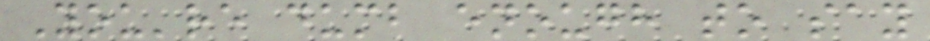You're dumb enough to say
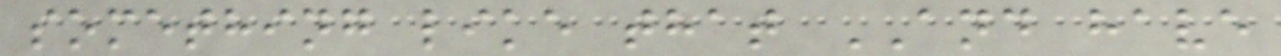something like that AND have
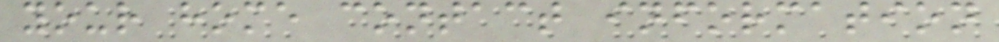your home contact information
